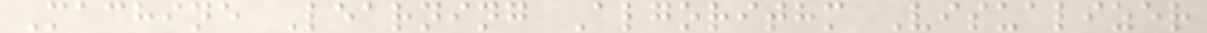Machine Learning Algorithm Visualizer
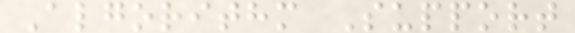Algorithm Support
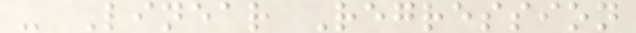- Linear Regression
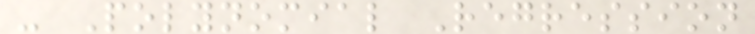- Polynomial Regression
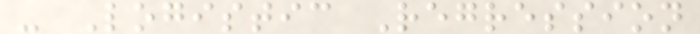- Logistic Regression
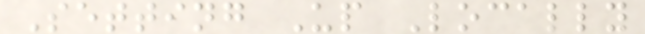Setting Up Locally
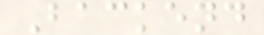Backend
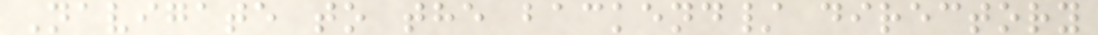Navigate to the backend/ directory
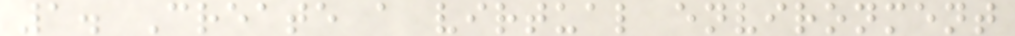1. Create a virtual environment
